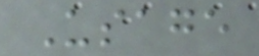Usage
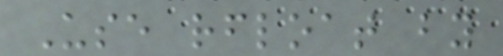Use rfloat by
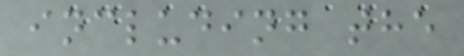including the
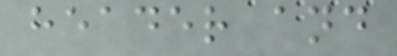header and
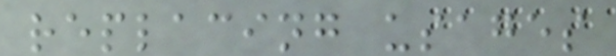replacing usages
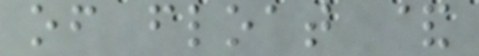of float &
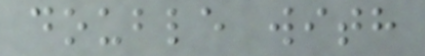double with
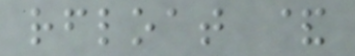rfloat &
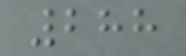288
